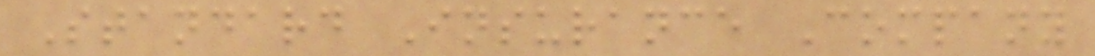Standard Insurance Company
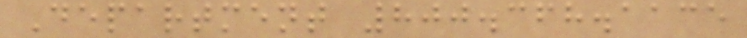Department 800.368.1135
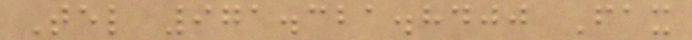Tel 971.321.8400 Fax
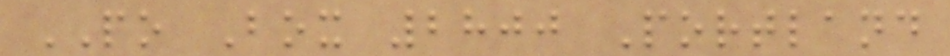PO Box 2800 Portland
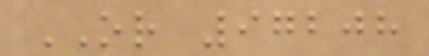OR 97208
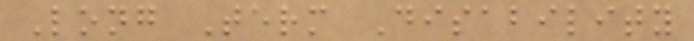Long Term Disability
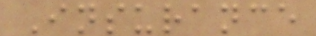Insurance
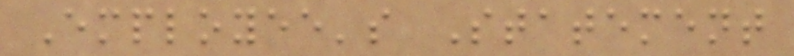Employee's Statement
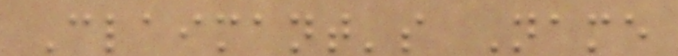Claimant's Name
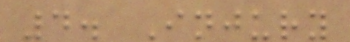4. Injury
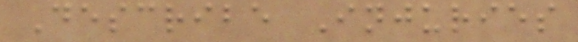Describe Injuries
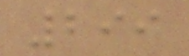299
